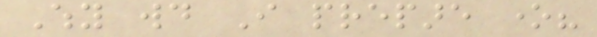Why would I prepare one?
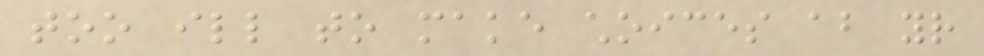too ill to make choices about your
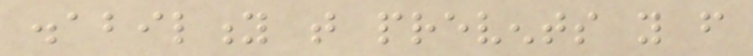disability that prevents you from
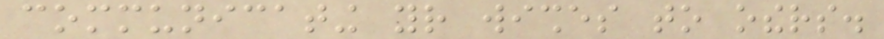communicating your wishes to others.
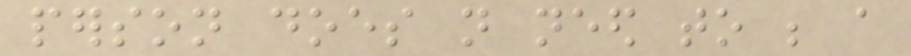person does not need to be a
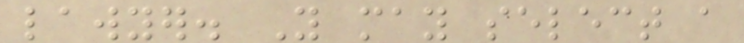lawyer. You may select a
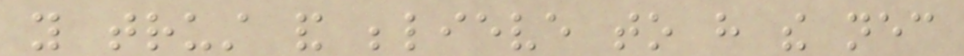you trust and believe to have the necessary
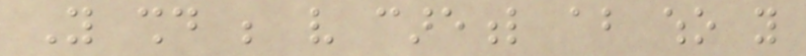You should be very careful about who you
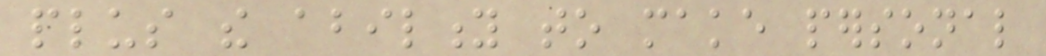plus the ability to make personal
